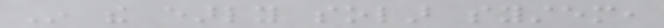In the early solar system,
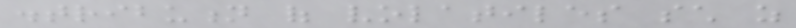distribution of volatiles such as
